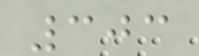303
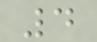4
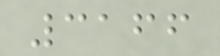3166
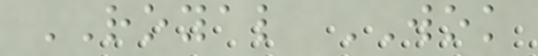ROYAL WOK
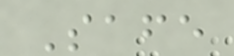Safe
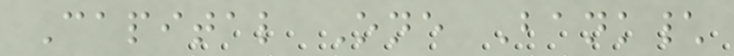Capital One Bank\
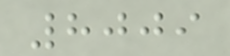8009
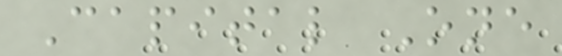Capital One
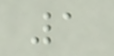1
